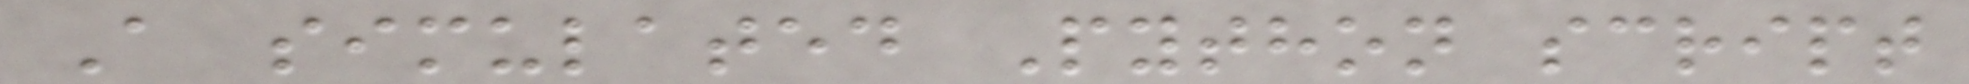A simulated Python script
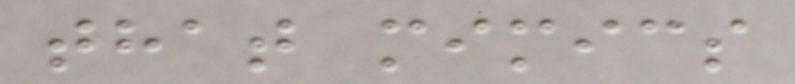that mimics
